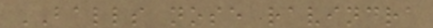BALLS nose ravindra
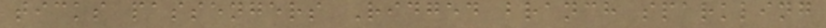ticks passengers Ridged branch sparkling
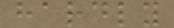hardly
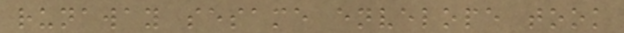runaway sesame envelope took
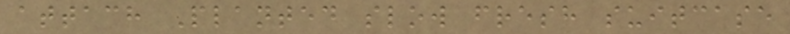attach Planted slow fresh suitcase
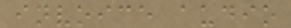invoice audio
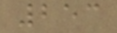253
